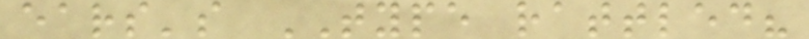ears's TYPE rattled?
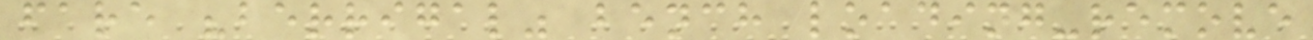fare "berrigal" bench loading-remove
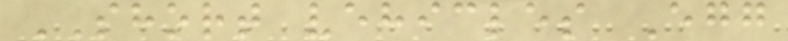SHORT vehicles Egg
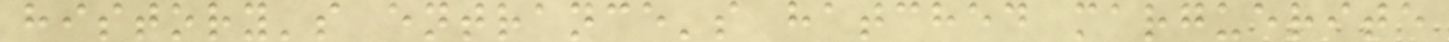history's entrance's hatched marguerite
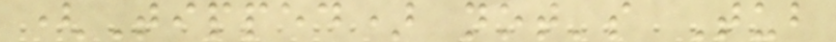(Tipped) not's Tub
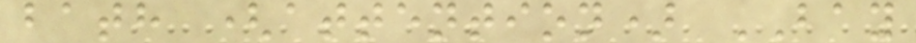bath (attention) BAY
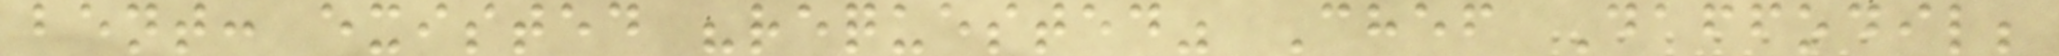bent: existed "requested" Chef Daffodil;
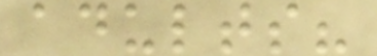adults?
